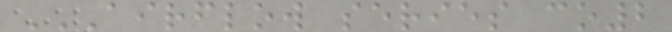AIRFLOW SERIES CO2
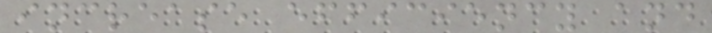increase efficiency and
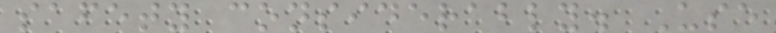safety considerably. Use
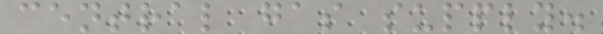central gas supply.
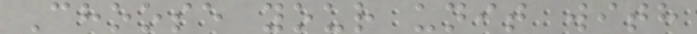Choose your unit with
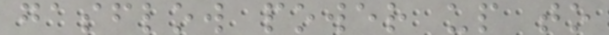gasflow power up to
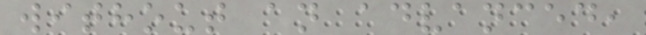without an advanced,
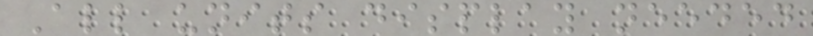All units display needed
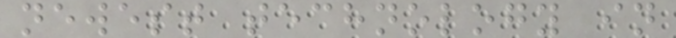newest technology in
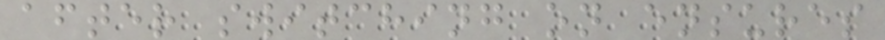after switching on ensures
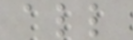all
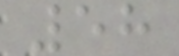58
